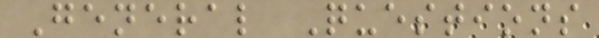General Questions
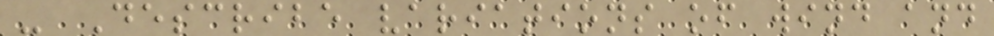- Describe variations of wind and
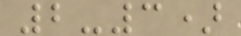2-3)
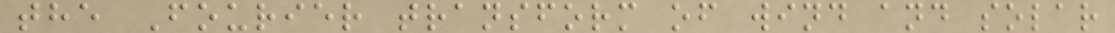the Fourier transform of wind and solar
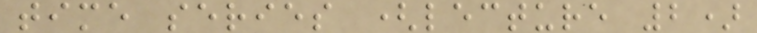time series (lecture 2)
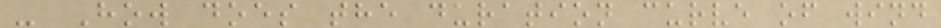- How does the duration curve of wind
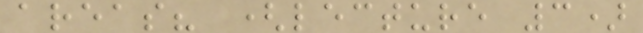areas? (lecture 3)
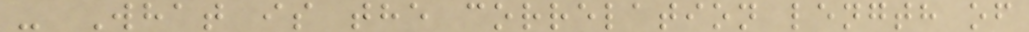- What is the correlation length of
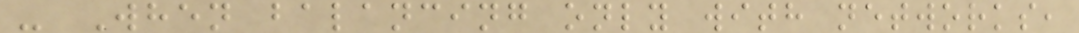- When balancing only with networks,
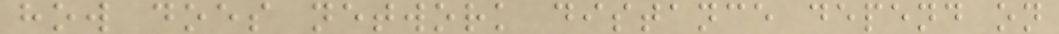how does network distance depend on
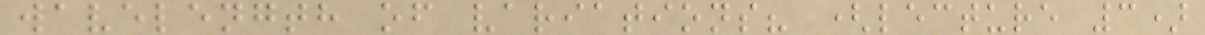wavelength of variations? (lecture 3)
